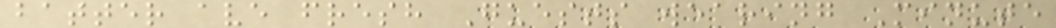batter ave fresh Guests wearing Minute
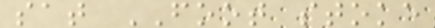sat FOOT stoke
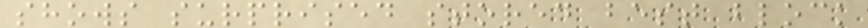shows surprised stored best block
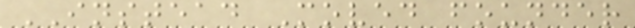INSTEAD Moved founder
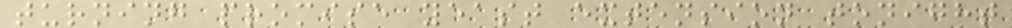turning promise yeast extension tonight
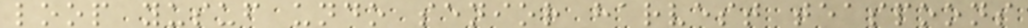loop yusuf undo senior harvest teaspoons
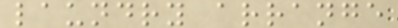laundry arrange
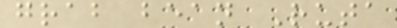grab bean Ruta
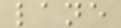lane
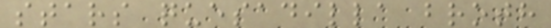stars quesadilla broth
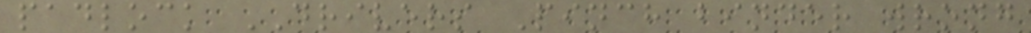padlock DRIVERS Pinch binder wrong
